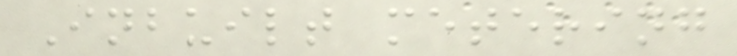Inbuilt metering
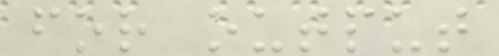for output
